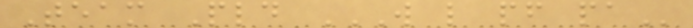Team Pld W L PF PA
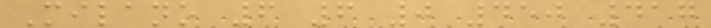Milano 6 6 0 450 417
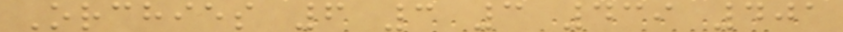Orchies 6 3 3 439 401
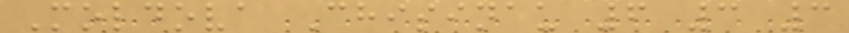Moldova Chisinau 6 3 3
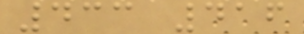433 416
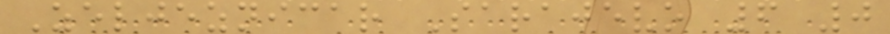Zeljeznicar Sarajevo 6 0
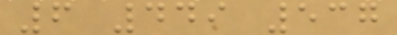6 449 537
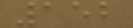152
